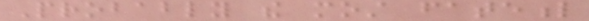Probably the most fateful
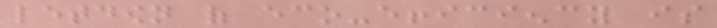letdown of eco-efficiency is
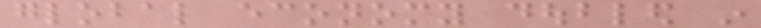global economy doubled in
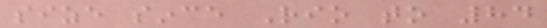size since Rio to 84
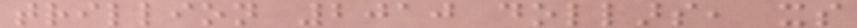trillion 2010 dollars, its
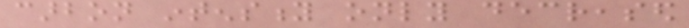carbon intensity only decreased
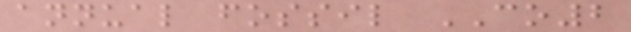annual fossil CO2
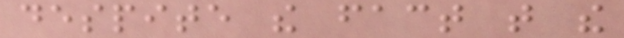despite the fact that the
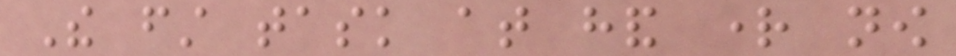The first task at hand right now
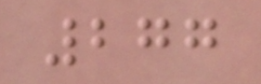277
